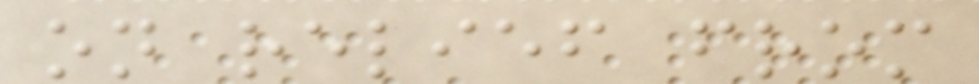on relief from
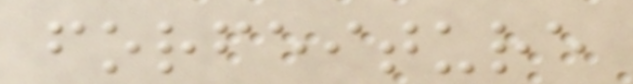forfeiture
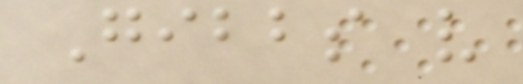Gibbs v
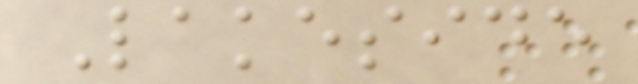Lakeside
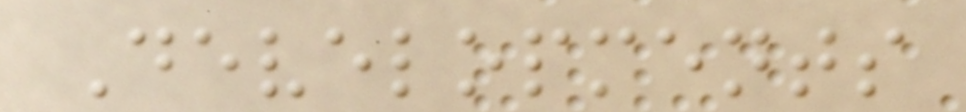Developments
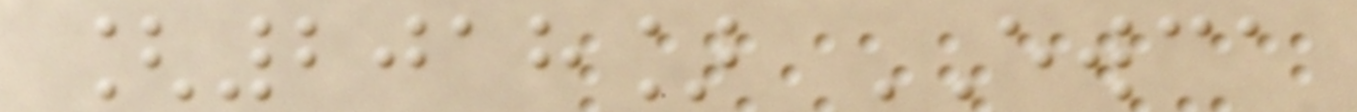[2018] EWCA
